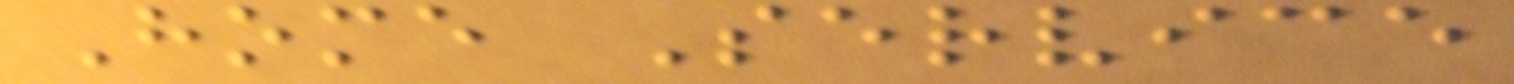Home Service
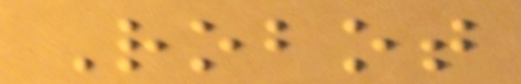Robot
